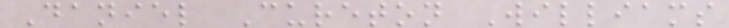Daniel Cureton Williams
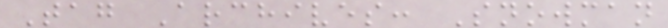Tag Archives: Snowman
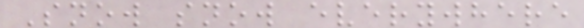Snow snow everywhere
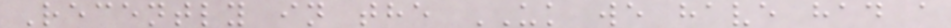Recently in the UK we have had a
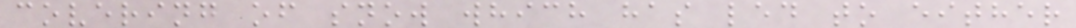covering of snow which has led to either
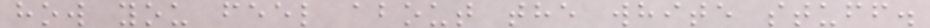how you feel about the white stuff.
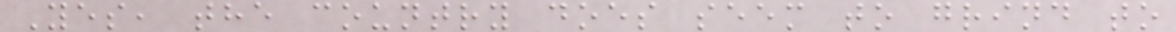Yes, the country does seem to grind to
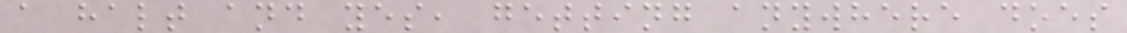a halt and yes, getting anywhere does
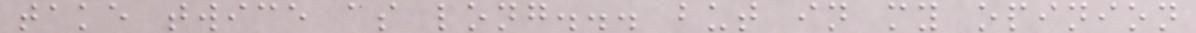take twice as long... but in my opinion
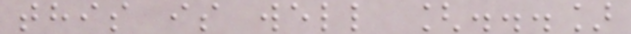this is well [...]
